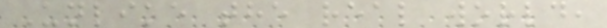Unlike the real world,
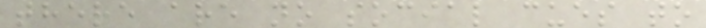there are no social cues to
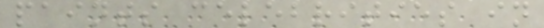paints celebrities in
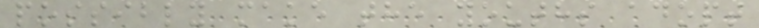possibly make the youths adopt
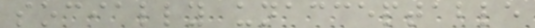socially unacceptable
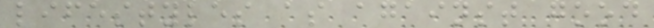lifestyles as against good
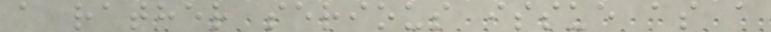a rather serious issue as a
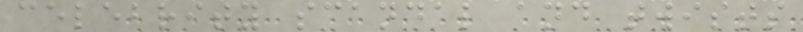celebrity scandal and twists
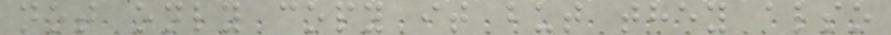not only copy it but they also
